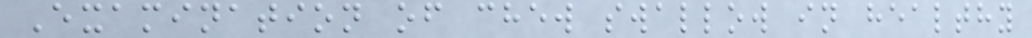Examination of chew swallow in healthy
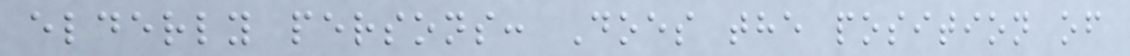elderly persons: Does the position of
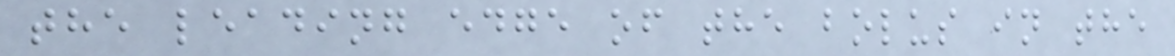the leading edge of the bolus in the
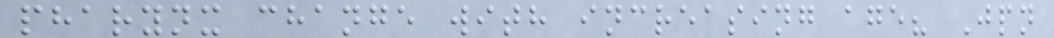pharynx change with increasing age? Jpn
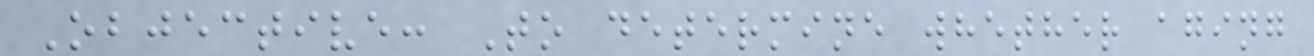Objective: To determine whether aging
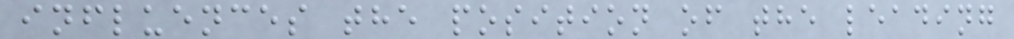influences the position of the leading
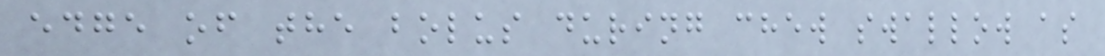edge of the bolus during chew swallow as
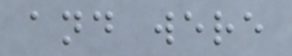and were
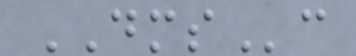DMSc
